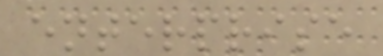enterprise
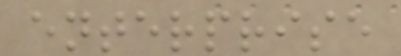enterprise
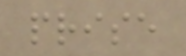prise
